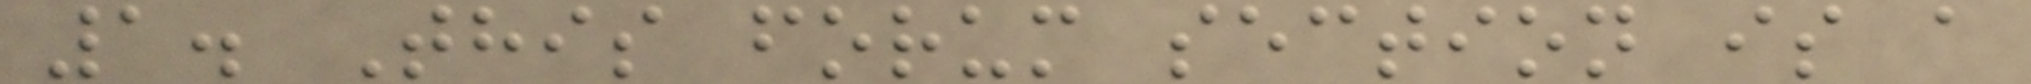1. This forum section is a
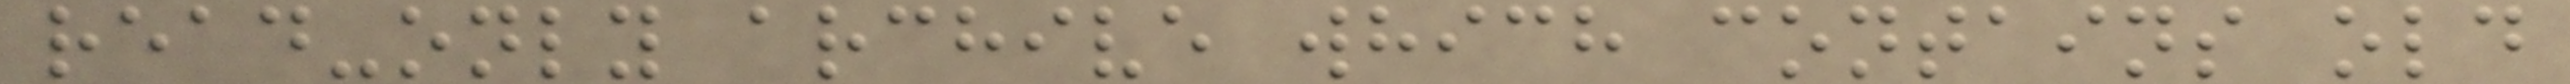read-only archive which contains old
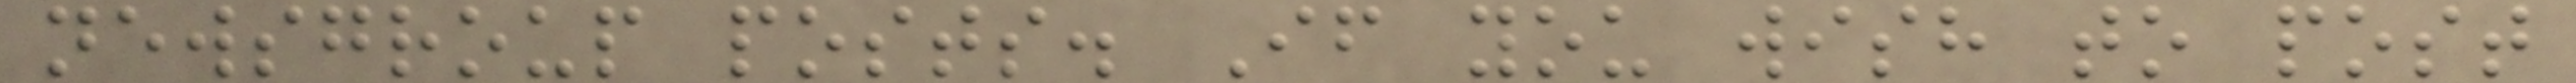newsgroup posts. If you wish to post
